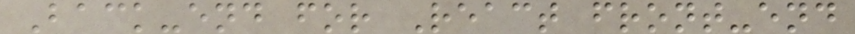Back-end for React front-end
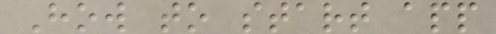How to start app
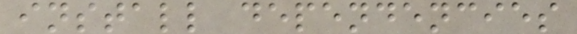install dependencies
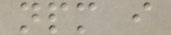npm i
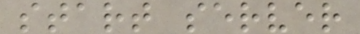start server
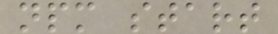npm start
